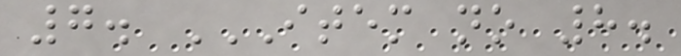7. ITEM NO 8.
